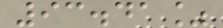93.41%
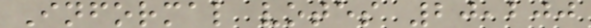Informal votes 20,200
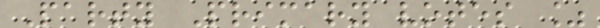Party Primary votes %
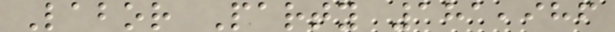Labor Party 181,986
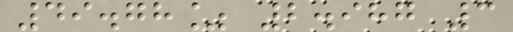49.78% 2.987 3
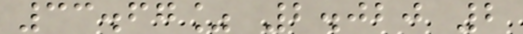33.67% 2.020 2
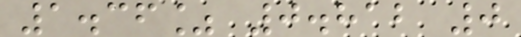1.36% 0.812 0
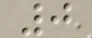0
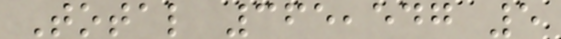Total 365,547 5
